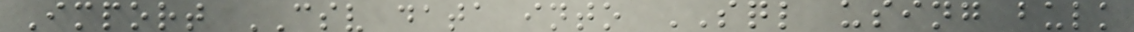Import CSV data into SQL using bulk
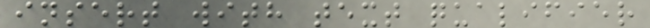insert with text qualifier
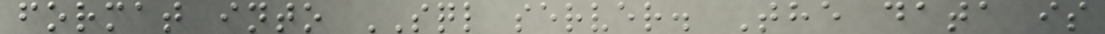format into SQL server. The data is
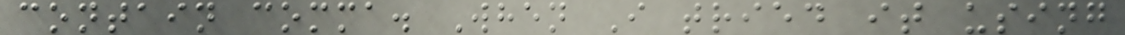contain comma. When I tried it using
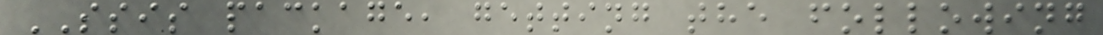SSIS package, getting the following
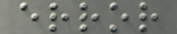error
